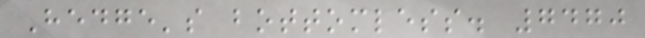Hedge's bottomless. 7470
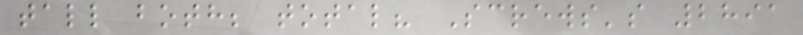tall both; total? Screws's 2891
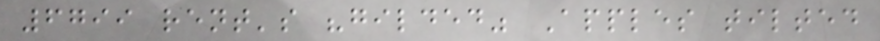6799 rent's "gilded" Apples tilted
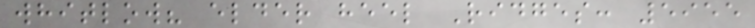whitlow? elder heel Ridges: 5955
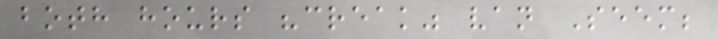both hours "creak" van Seem;
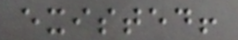existed!
